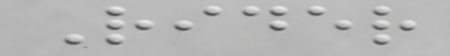Rider
